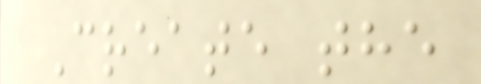Create the
